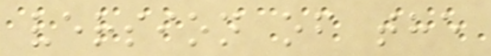version of the
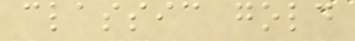classic gold
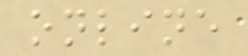online
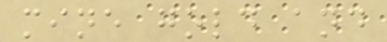mine gold and
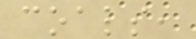coals,
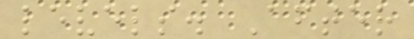levels. After
